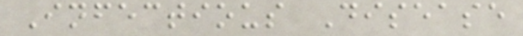Infectious Disease
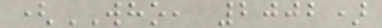(WHO, 2002)
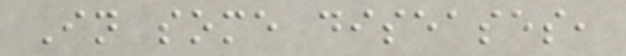In some diseases,
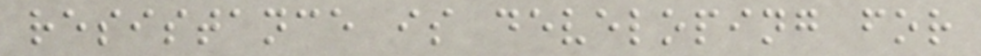resistance is developing for
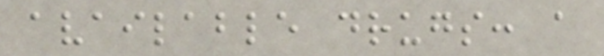available drugs: a
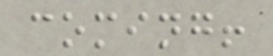coming!
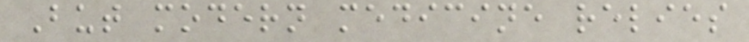But modern medicine relies
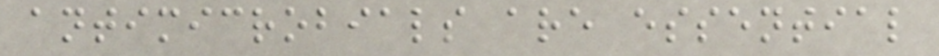antimicrobials are essential
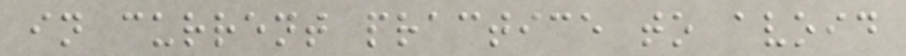in current practice to avoid
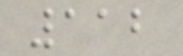112
